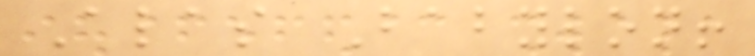Alas Babylon!
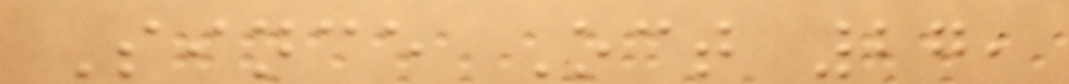Since Oct 27,
